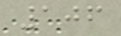106
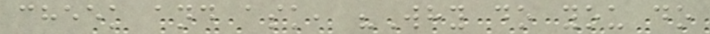cheek and ask, "Why do you do
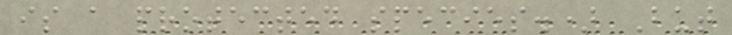is a protected species.) But
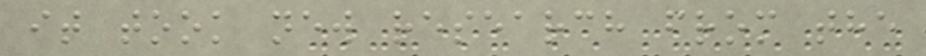it took new research from the
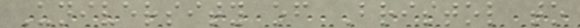University of Bristol to
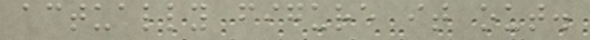actually figure it out.
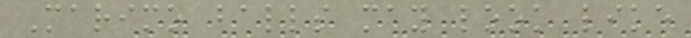Marimo balls may look like
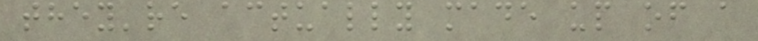they're actually made up of a
